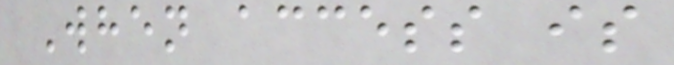When access is
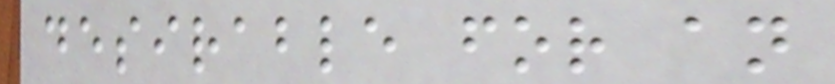desirable for an
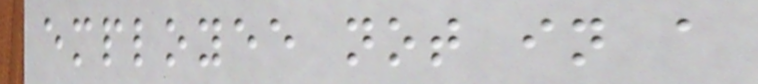employee not in a
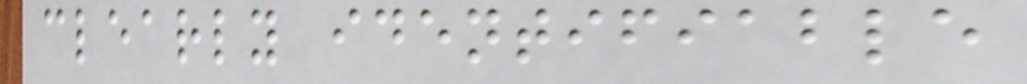clearly identifiable
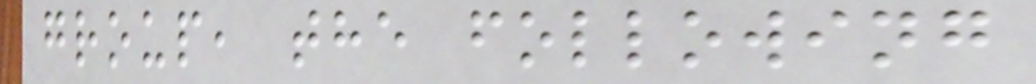group, the following
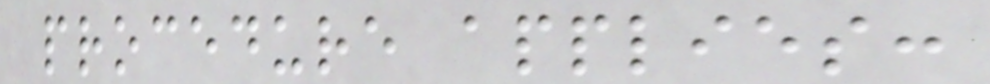procedure applies:
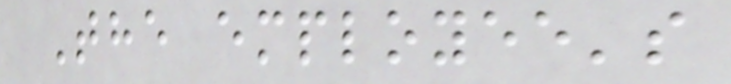The employee's
